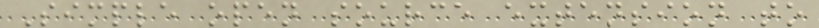Simple open source extension to
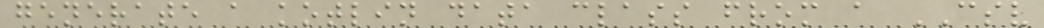generate a kotlin data class from a CSV
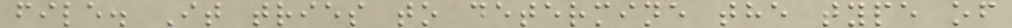file. It tries to determine the type of
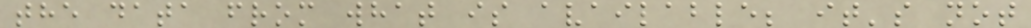the data from what is available; it's not
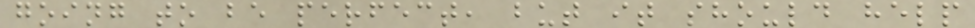going to be perfect, but it should help
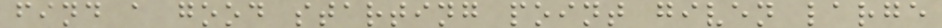find a good starting point given large
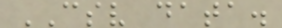CSV data.
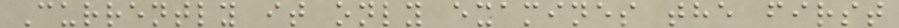Currently it only examines the first
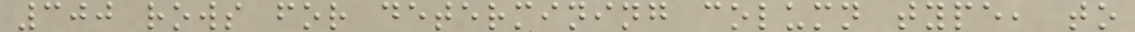300 rows for determining column type, to
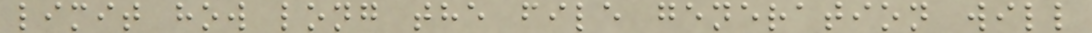limit how long the file generation will
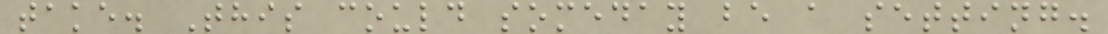take. This could someday be a setting.
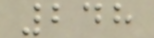248
